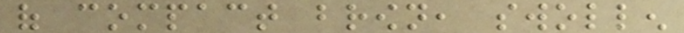of compact brown, swollen
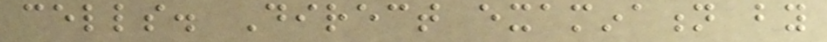cells. Direct examination by
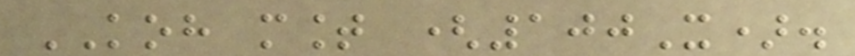KOH mount (100X).
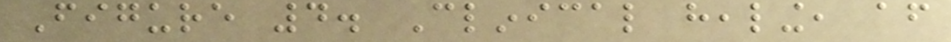Figure 4. Clinical healing, after
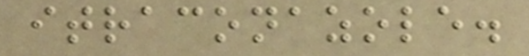itraconazole.
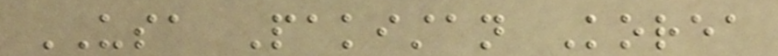USA Pakistan Korea
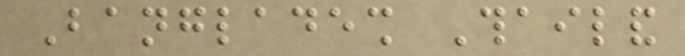Bangladesh Thailand
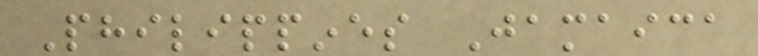Philippines Jamaica
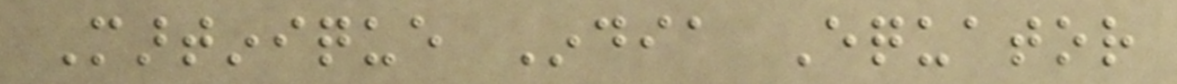Martinique India Equator
